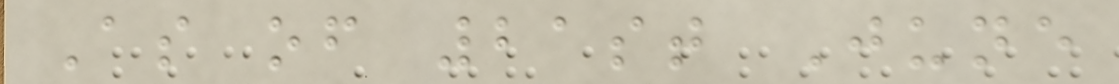As of 21st June
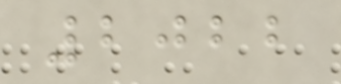2022
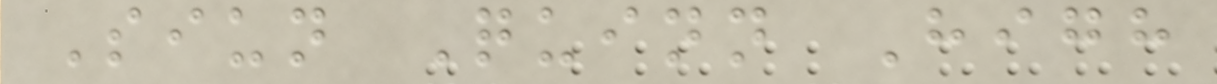Siun Quinn High
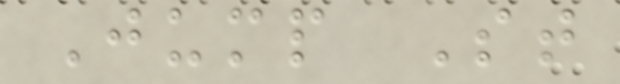Jump St
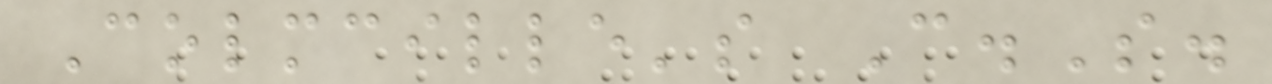Colmcille's C.S.
